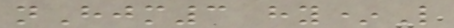nHjm3 hy*L
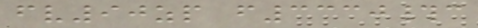fv90zp f3330#c
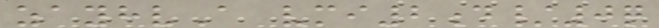zayhvA vmi2d/0q
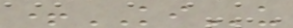+KIu
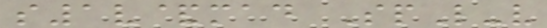s1v&mad SpL-v
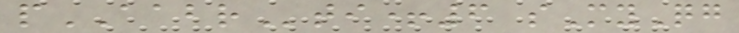pAABRti+6 sMyQg
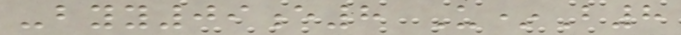-byy09e8 U*B8
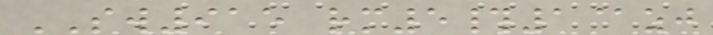SW915 rm5#1@zj
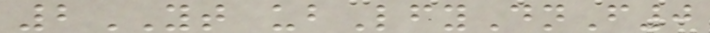2YT ubLfyDnF0
